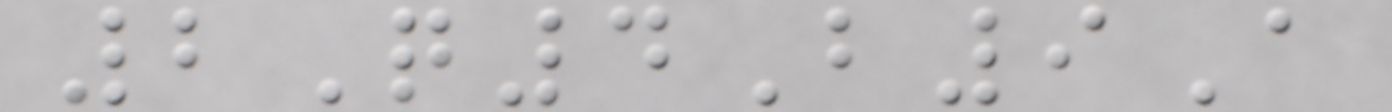2Q4B9A
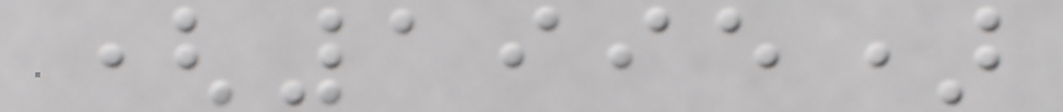(1995)
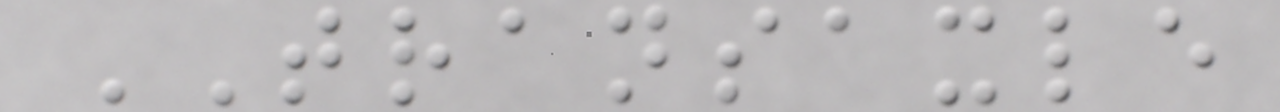TRANSAXLE
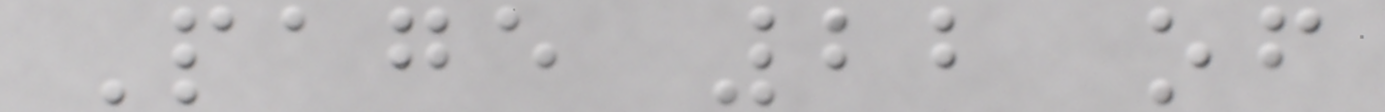Page 22 of
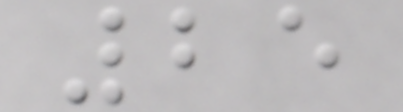25
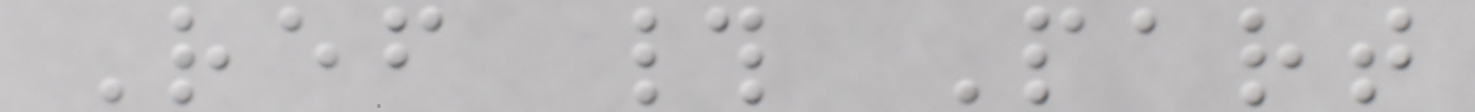Ref # Part
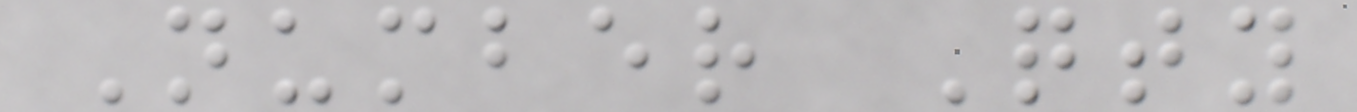Number Qty
